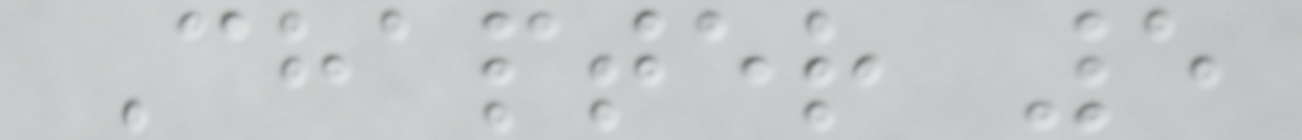Chapter 5
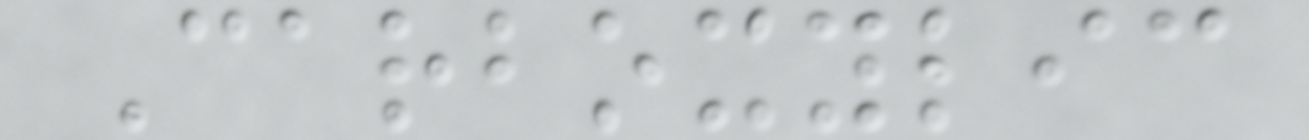Carboxylic
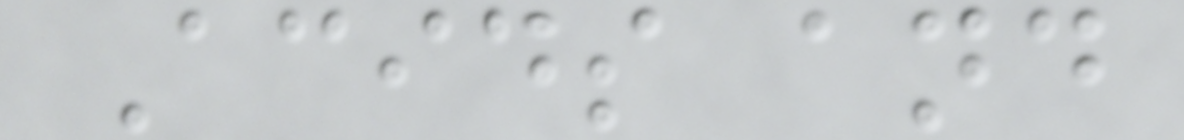Acids and
